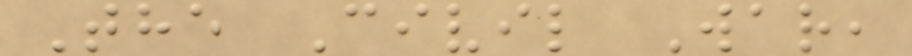The Civil War,
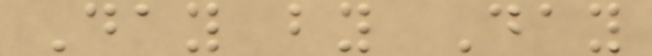Day by Day
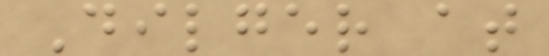Dilger at
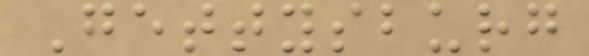Gettysburg
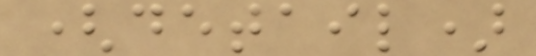(detail)
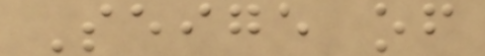Seige of
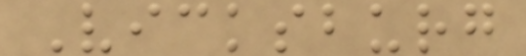Vicksburg
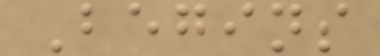Begins
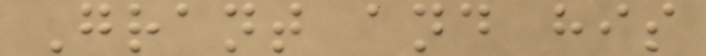Grant and his
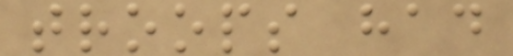troops had
